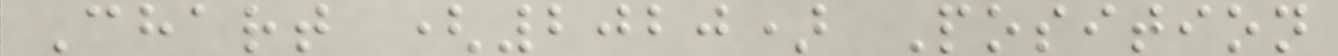Chart (2020) Position
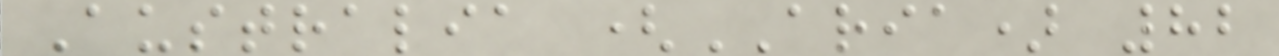Australia (ARIA) 82
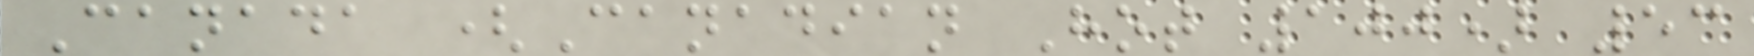Canada (Canadian Hot 100) 53
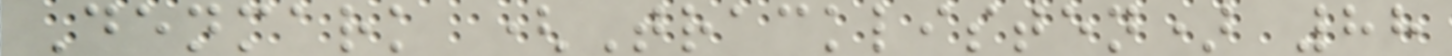Denmark (Tracklisten) 88
